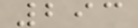293
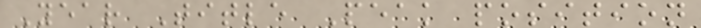Year Title Peak position
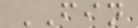FIN
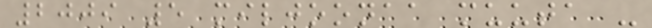2009 5 miljoonaa muuta -
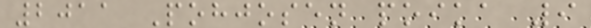2011 Pohjosen poika 9
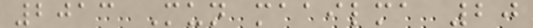2013 Mun maailma 20
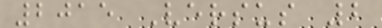2015 Versus 2
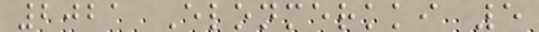2021 Elonmerkki 5
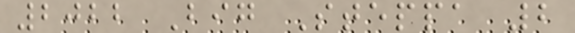2022 Big Steppa 2
